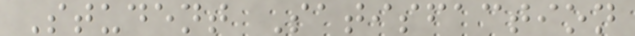Student Satisfaction
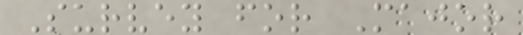Survey for Major
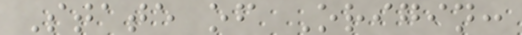State of Origin:
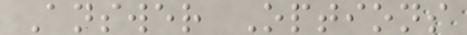Answer Options
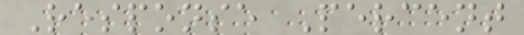Response Percent
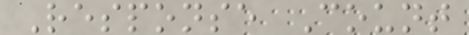Response Count
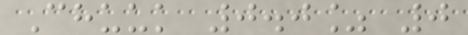Chuuk 0.0% 0
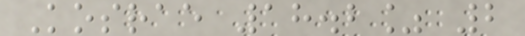Kosrae 18.2% 2
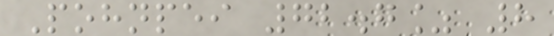Pohnpei 72.7% 8
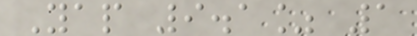Yap 9.1% 1
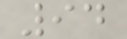94
